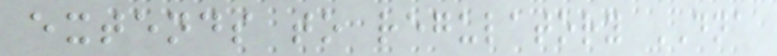extends to regulatory DNA
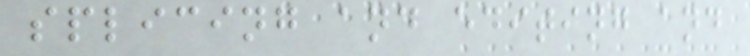splicing and editing and
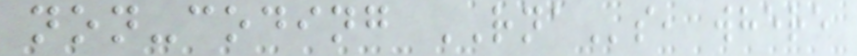non-coding RNAs, where
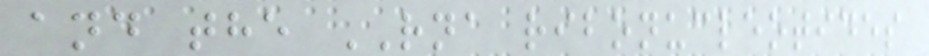and the RNA ribonucleotides
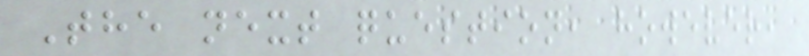The next question, however,
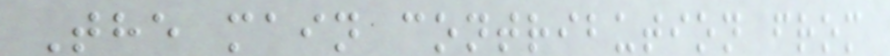The main contribution from
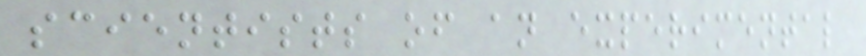scientists of an experimental
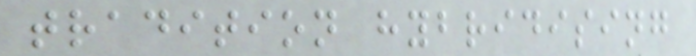tradition hybridising
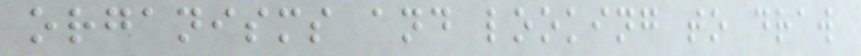organisms and looking to draw
